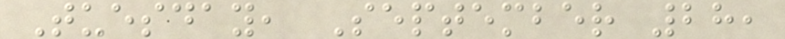Tuesday, September 28,
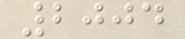2004
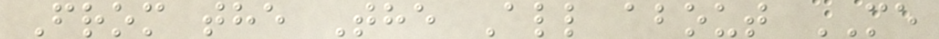From the The All about ME
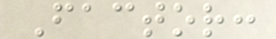Factor:
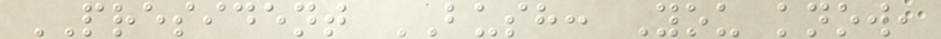PRESIDENT BUSH: You know,
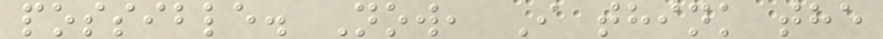possible. Now, I think the
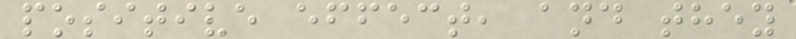positive effect, and they
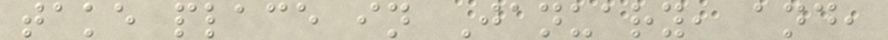take place in January, and,
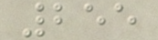255
